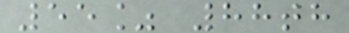55% 88th
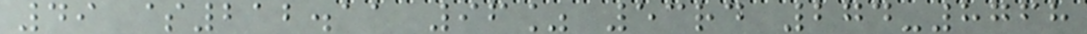49 $212.11 96% 53rd 274-8768
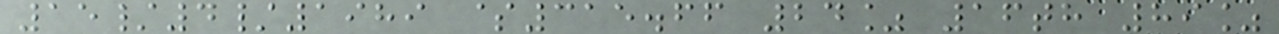15/4/1989 $315.66 24% 16th 89%
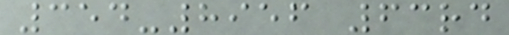354-8956 63rd
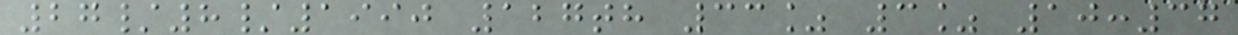27/8/1990 127th 33% 3% 10:37
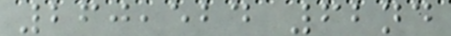260,524 62nd
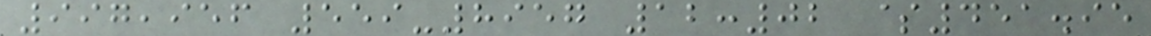997,956 559-8957 12:02 $451.95
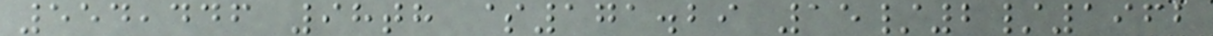554,446 98th $171.29 15/2/1962
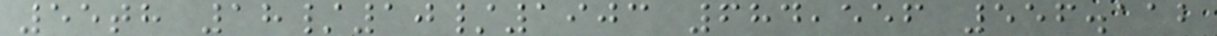55th 18/10/1903 684,556 556.112
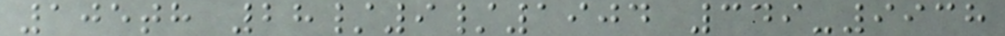105th 28/9/1904 349-9938
